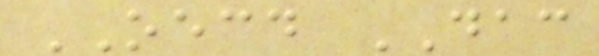OECD DAC
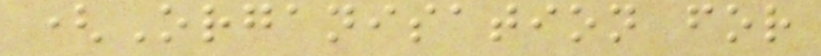(Organisation for
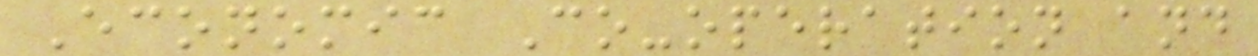Economic Co-operation and
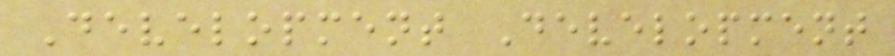Development Development
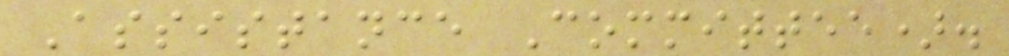Assistance Committee).
